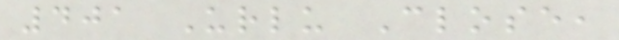401 Urlu Close,
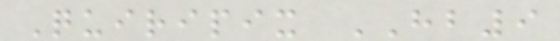Quiripix HB9
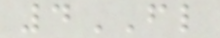4FL
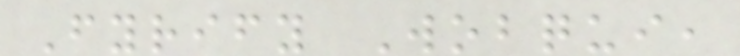Fyrify Wobqui,
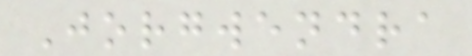Jorgwendra
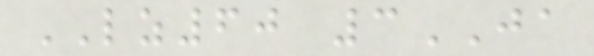LZ60 3JA
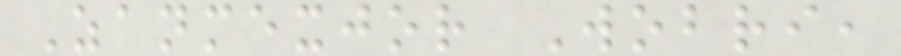Zanmexjor Wobri,
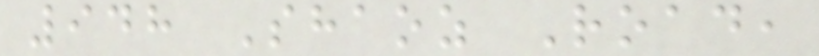948 Shaoz Road,
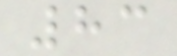83
